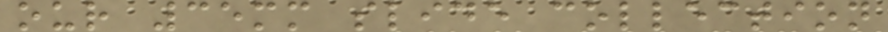our 35mm slide collection
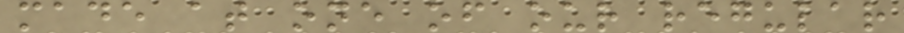made at one of our regular
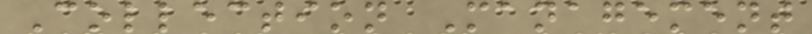Collection Management
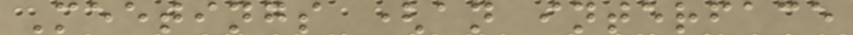Meetings (an interface
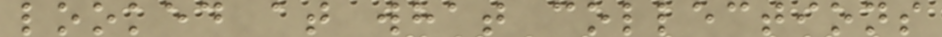looked at what collections
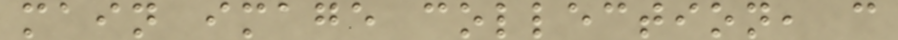main image collection, c
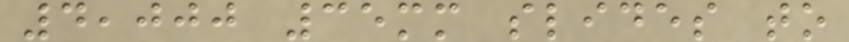4,000 35mm slides to
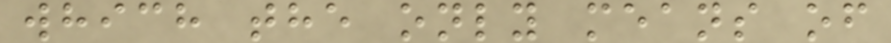which the only means of
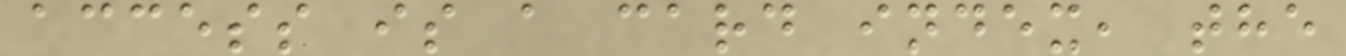access is a card index, the
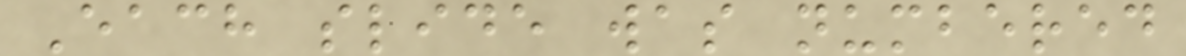Each slide was numbered
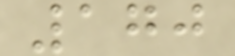170
